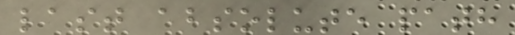last absolute path
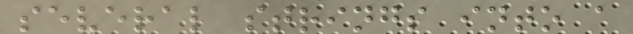several strings into a
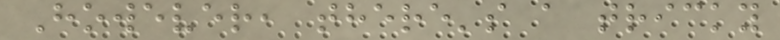However, there's a tricky
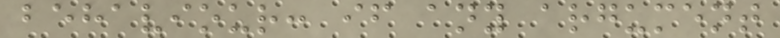behaviour: if any argument
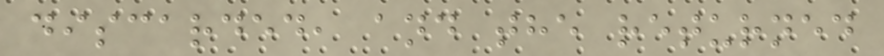discarded, and the returned
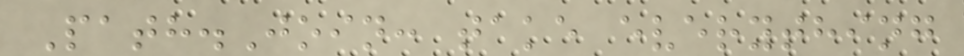Path.Join: take everything
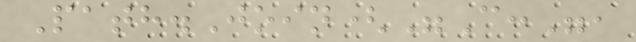Path.Join("C:",
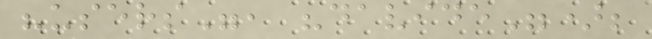"users", "davide");
